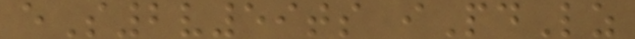eS2v59ts iPdLz
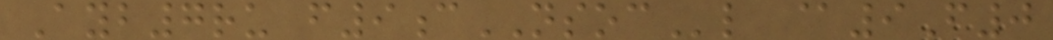Ayb7ru f9cNSOCl @9F0
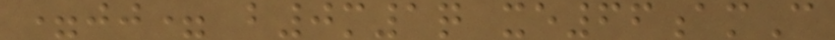=jj= b0m1q xe66amC
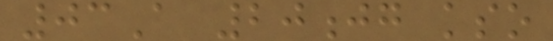03A 20jg kso
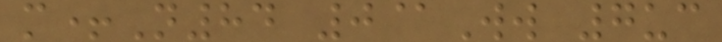m+N84 0@Ww 7uc
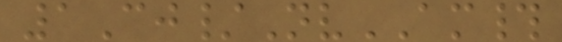1Cj/NvAM#
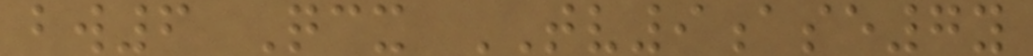bw6 Qcx TV9ase7y
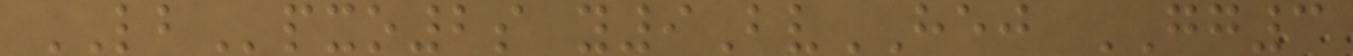LBpxo2s y9BvHEJ GG3
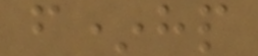f*hp
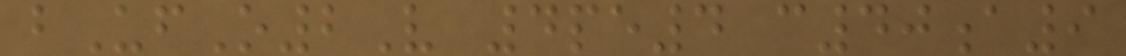bUfO2V 4pe4 c40a9
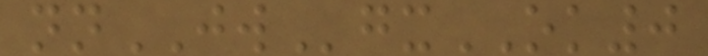nnJWgxOK0
